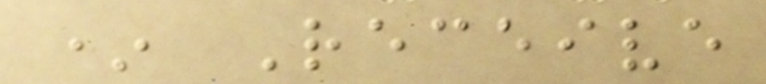* Receive
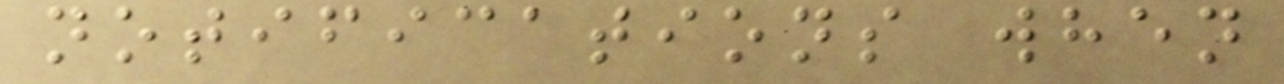notifications when
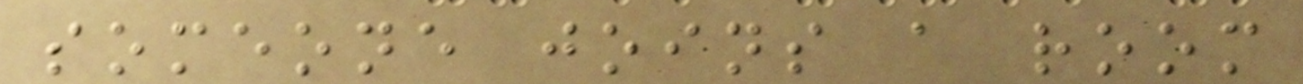someone joins a room
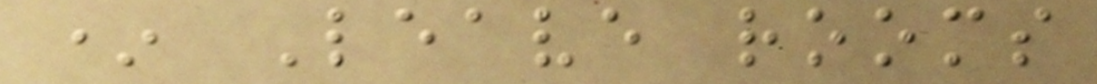* Leave rooms
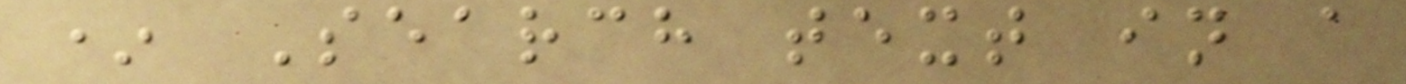* Search text in a
